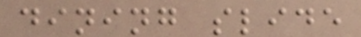dining slide
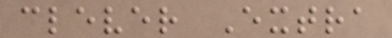clever Extra
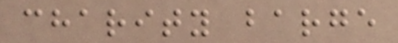charity barge
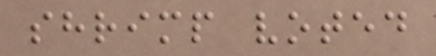shrimp voted
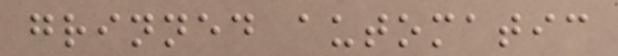grinned automatic
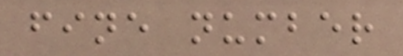fine number
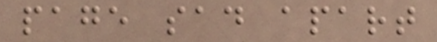page sad apart
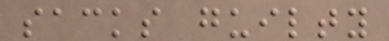sacks guilty
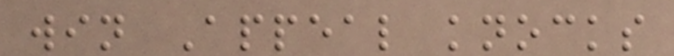win Appeal knocks
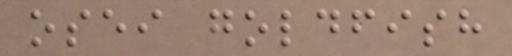osei goldfish
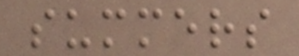summers
